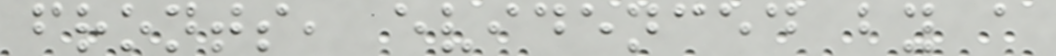fronts, evidenced by a
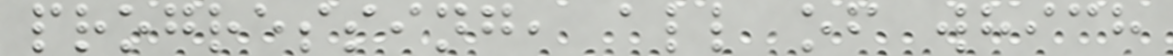progressing, all of which
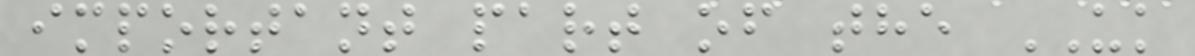important part of the UK
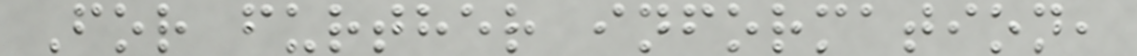For further information,
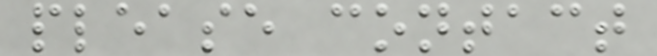please contact
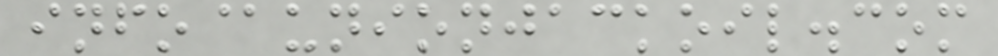info@unionjackoil.com
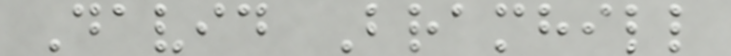David Bramhill
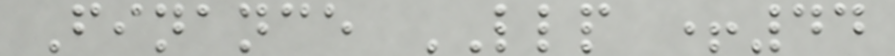Finance LLP +44
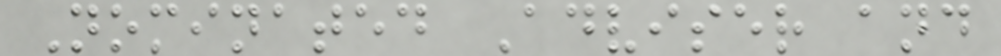Nominated Adviser and
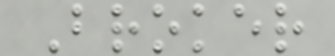Broker
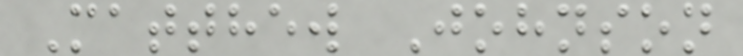Matthew Johnson
